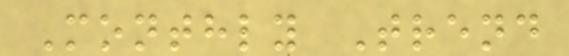Monthly Trend
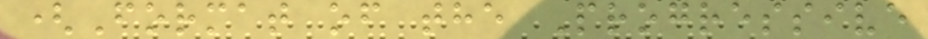(Format of the Progressive
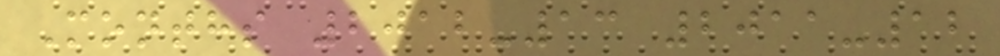Months 2012-13 2011-12
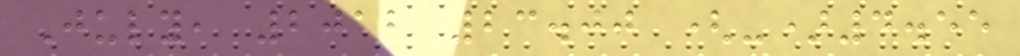July, 2012 23.00 (-)4.55
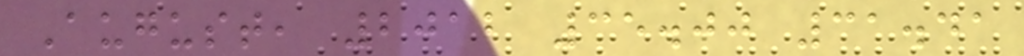August, 2012 35.00 31.41
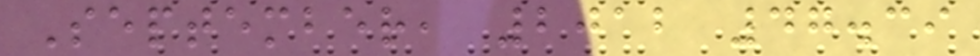September, 2012 47.39
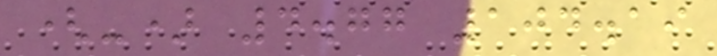(-) 4.77 104.19
